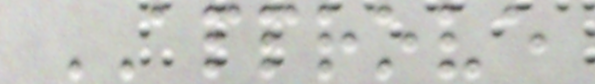APPROVE
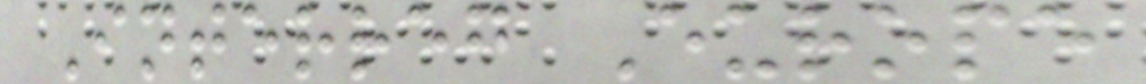Interreg Europe
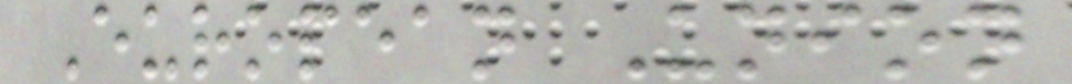European Union
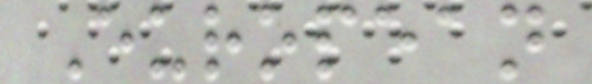European
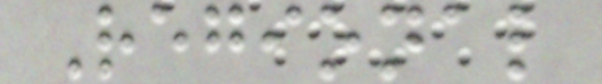Regional
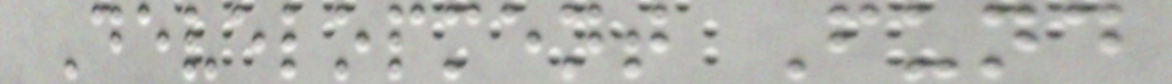Development Fund
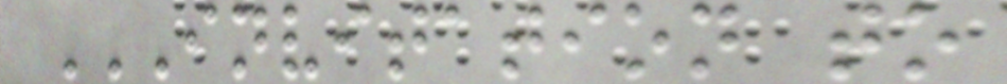INVITATION TO
